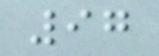97
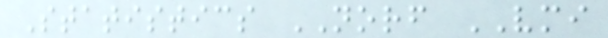Statistics NORF VMI
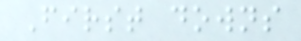First downs
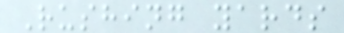Rushing yards
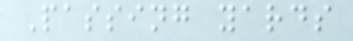Passing yards
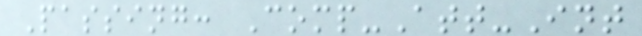Passing: Comp-Att-Int
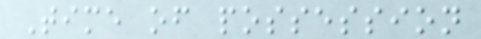Time of possession
